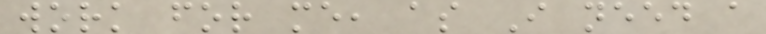work for me, as I need a
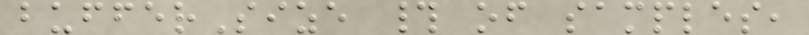bufferSize # of samples,
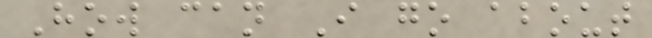How can I go about
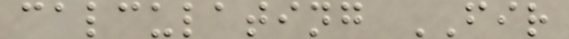calculating FIR
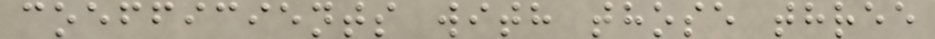coefficients with those three
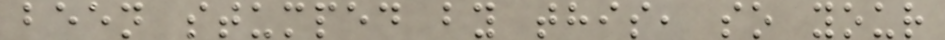been stumped by this, so your
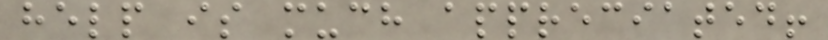help is much appreciated!
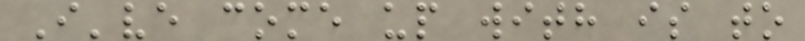I've come up with is to
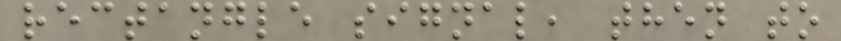rectangle signal, then to
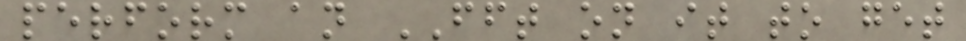perform an FFT on it to get
